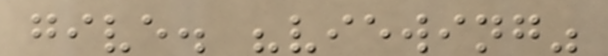give. "viewing"
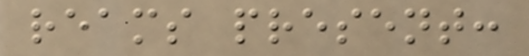reams present:
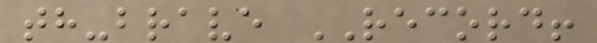th-brave RECORD!
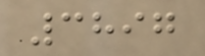3897
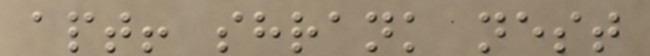apt! shrank nest
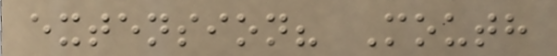extension? Mouth
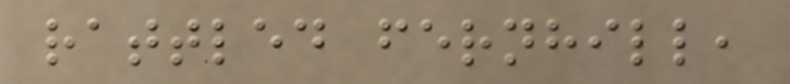rattled fernhill,
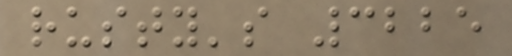rusty's 3225
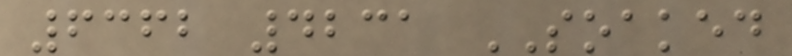6362 4231 SOAKED
